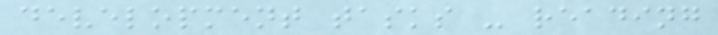development tasks - reading
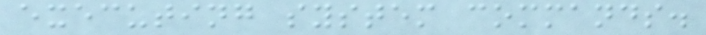executing system commands.
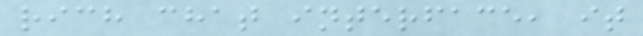rich chat interface, it
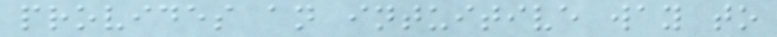provides an intuitive way to
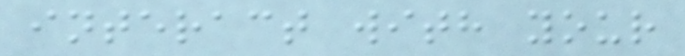interact with your
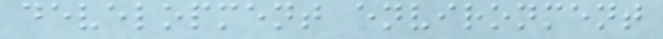development environment
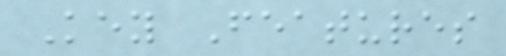Key Features
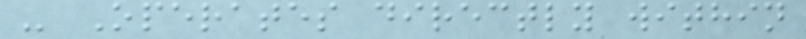- Operates directly within
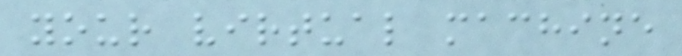your virtual machine
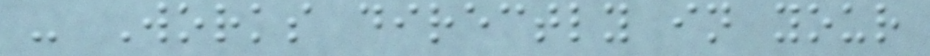- Works directly in your
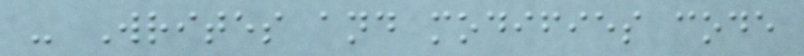- Writes and modifies code
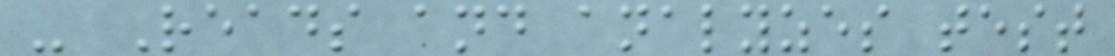- Reads and analyzes test
